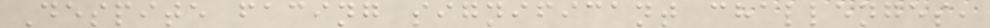Despite facing significant challenges,
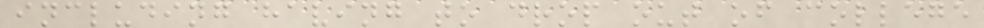including having to drop out of college
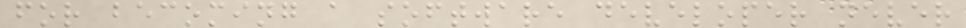for becoming a software developer never
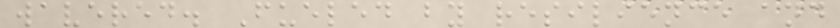wavered. Fueled by resilience and
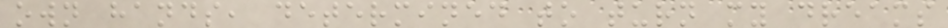own hands, determined to turn my dreams
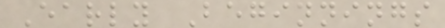Early Beginnings
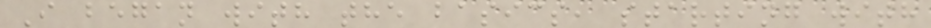I began with the basics, starting with
